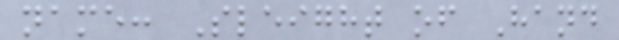name: Sleight of Hand
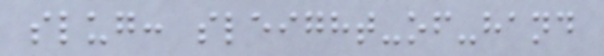slug: sleight-of-hand
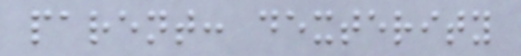parent: dexterity
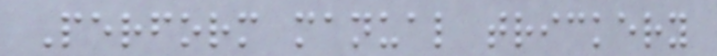Perform manual trickery
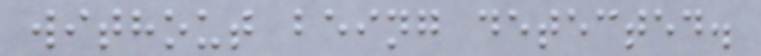without being detected.
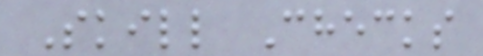Skill Checks
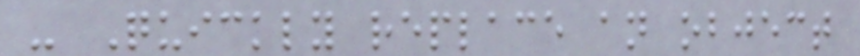- Quickly replace an object
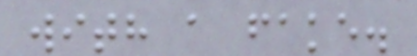with a fake.
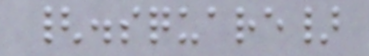{.square}
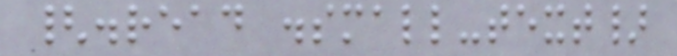{.read .small-text}
